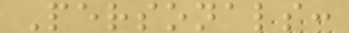Personals:
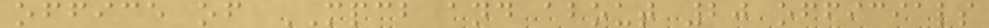office of MPCB and about 20 officials
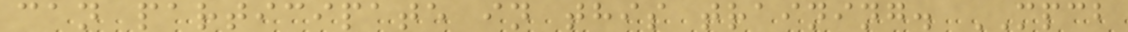can participate in this training. MPCB
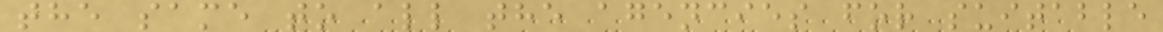the same to all the agencies for suitable
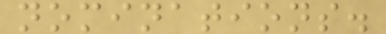nominations.
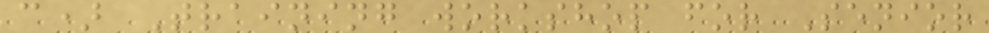c) Training workshop for Senior
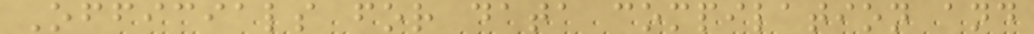Officials for data compilation and
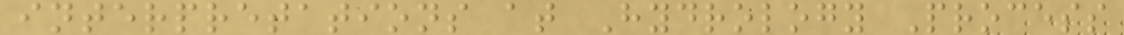interpretations at Hydrology Process
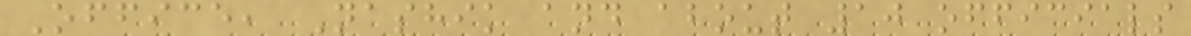Office, Nashik and about 10 officials
